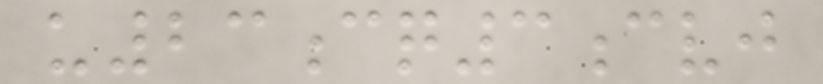u23cq3cvj
